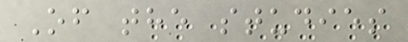Of the studies
